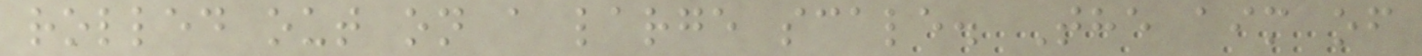rolled out on a large scale. The aim of
